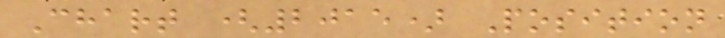Chart (2015) Position
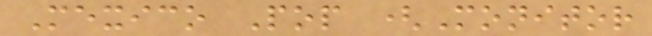Mexico Pop (Monitor
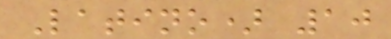Latino) 10
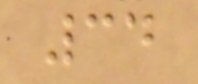34
